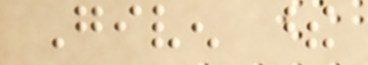Given these
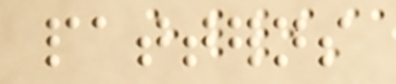patterns
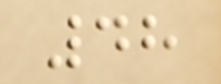48
